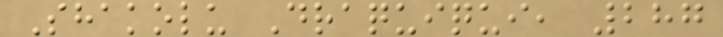Shakolu Draquiqui, 287
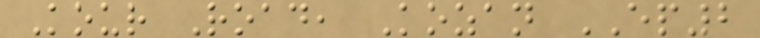Kour Road, Kozan EP2
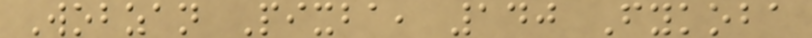Wobzan Pixba, 140 Fykoba
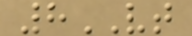8VT
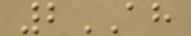2AH
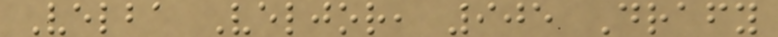Velba Veljor, 905 Drafy
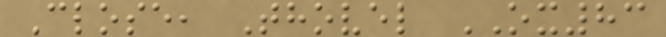Close, Thovel OX83
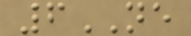6NE
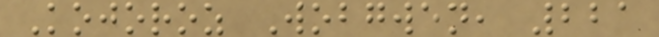Kojoroz Wobgwen, 221
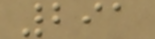291
